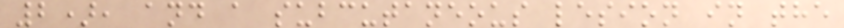2), and a subcutaneous lesion in the
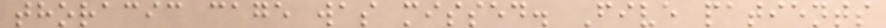thoracic cage was missed. Five patients
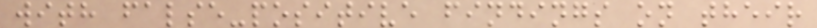with false-positive findings on their
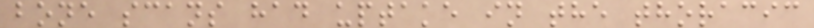bone scans had uptake in the thoracic
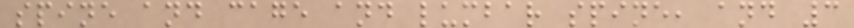spine and cage and lumbar spine, and 3
